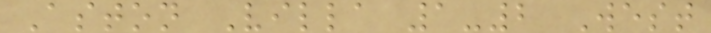Aston Villa 1-2 West
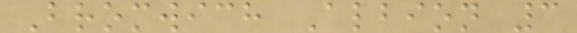Bromwich Albion 3
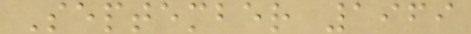September 1969
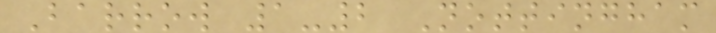Barrow 1-2 Nottingham
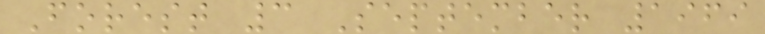Forest 3 September 1969
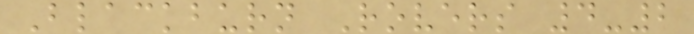Blackburn Rovers 4-2
